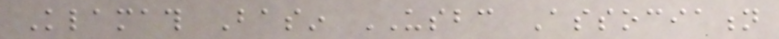Klamath Basin USBC Association
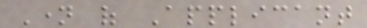Name of Applicant
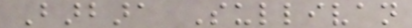Barbara Sullivan
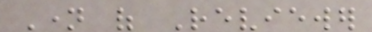Name of Reviewer
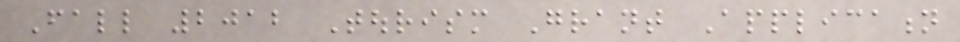Fall 2012 Tourism Grant Application
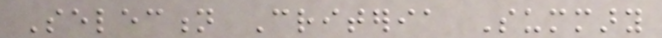Selection Criteria Summary
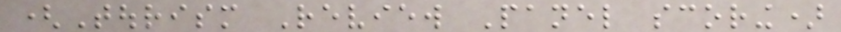(Tourism Review Panel scoring)
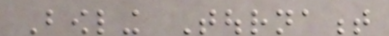Bowling Tournament
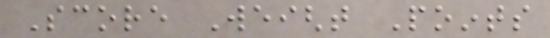Score Weight Points
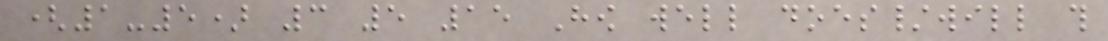(1-5) 3 5 15 How well does/will this
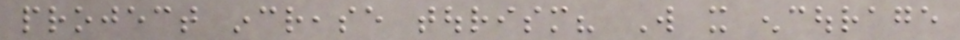project increase tourism? Will it encourage
